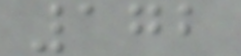172
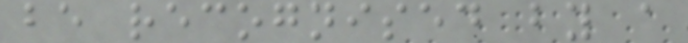be recognised by a
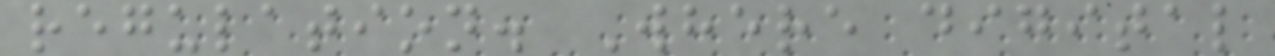regulation. Where digital
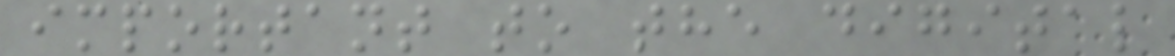important to the digital
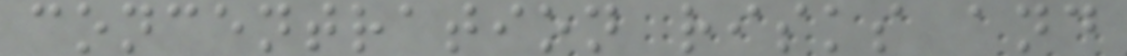concentration risks and
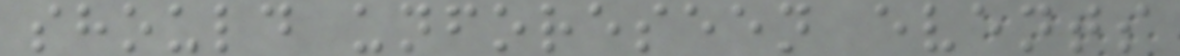should unforeseen events
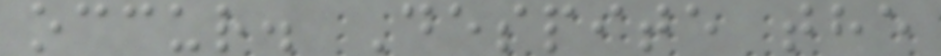occur. Despite the
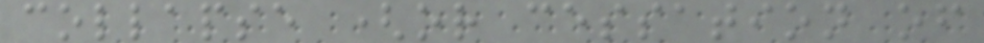collapse (or cessation of
